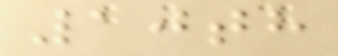10th
